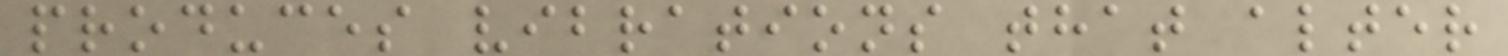produces vibrations that alter
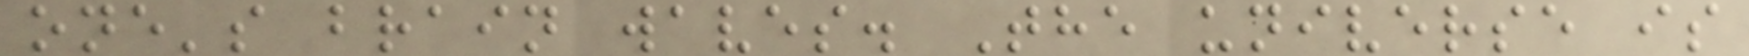one's brain waves. The universe is
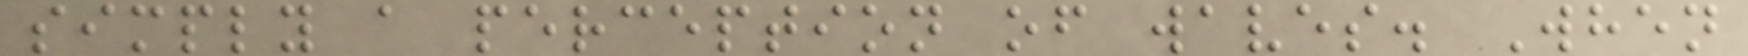simply a perception of waves. When
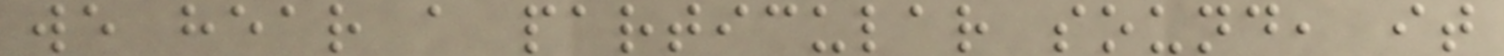we hear a particular sound, it
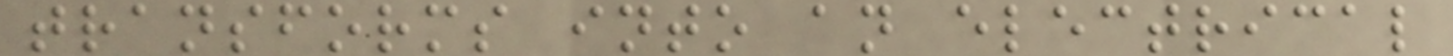transforms into an electrical
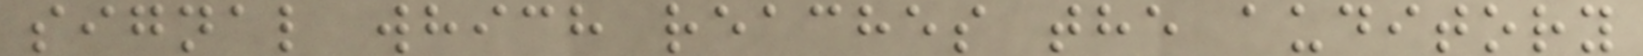signal which reaches the auditory
